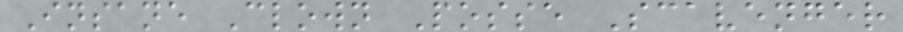Insane Clown Posse Scavenger
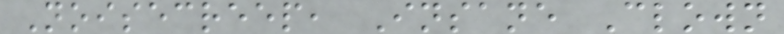Noisecreep, Insane Clown
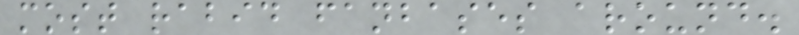most rabid fanbases around.
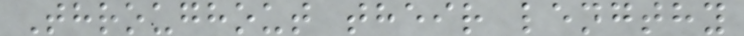Throughout their lengthy
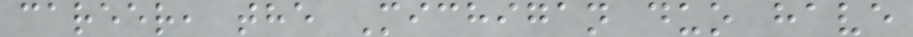career, the Michigan duo have
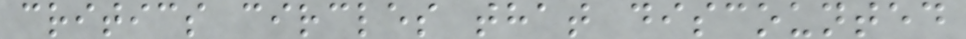critics circles that discounted
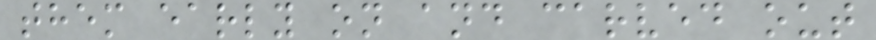them early on and carved out
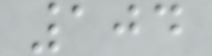104
